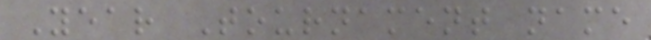Year Tournament name
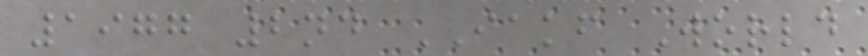1977 2nd IAKF World
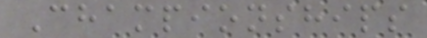Championships
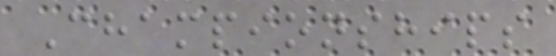Championships
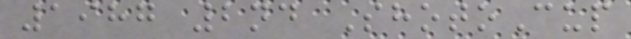1987 2nd ShotoCup
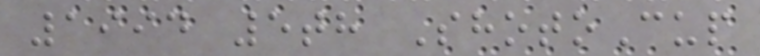1994 5th ShotoCup
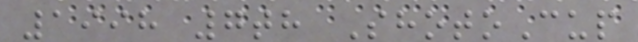1998 7th ShotoCup
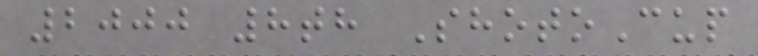2000 8th ShotoCup
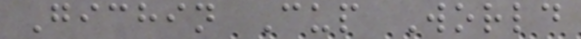Gichin Cup World
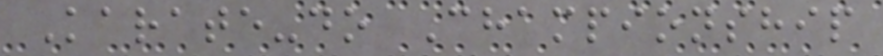Karate-do Championship
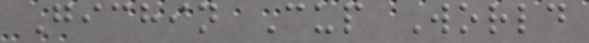Gichin Cup World
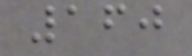160
